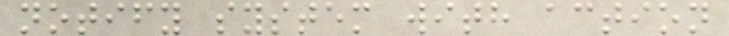notify system with action
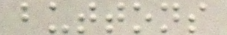buttons
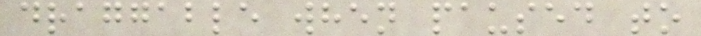draggable when paused to
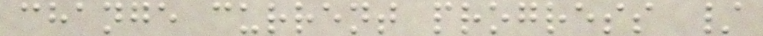change current progress /
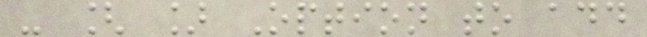- [ ] Option to add
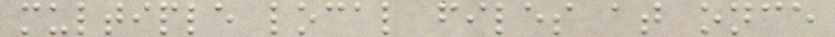multiple local files at once
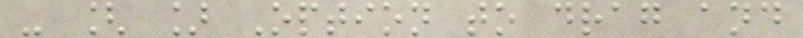- [ ] Option to drag and
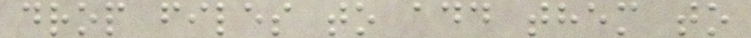drop files to add them to
